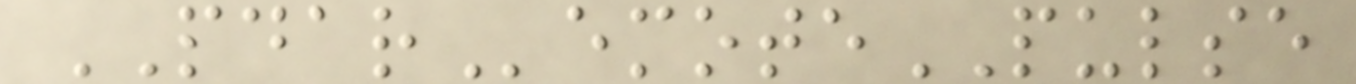PDARemotePULSE
